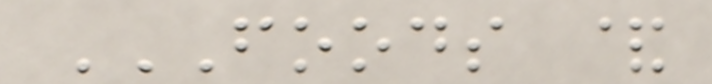FOODS &
